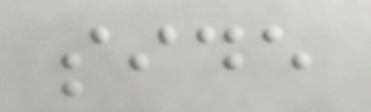side
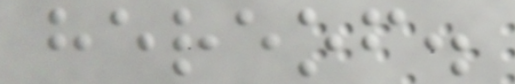hereof.
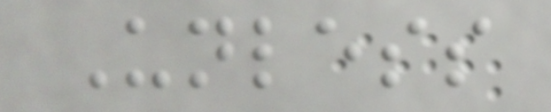Unless
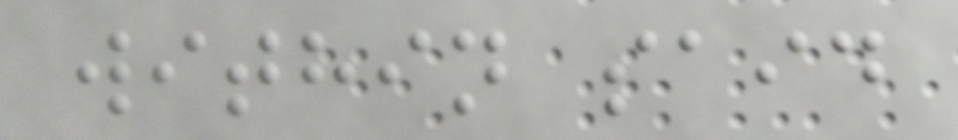within said
